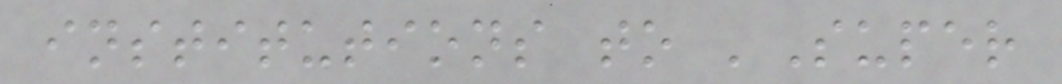institutions to 'Super
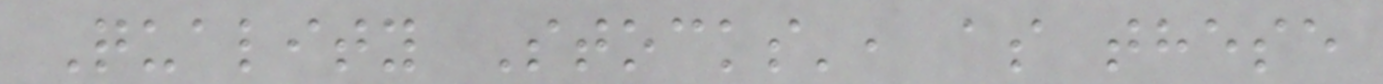Quality Stocks', as these
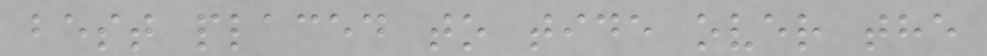best placed to tide over the
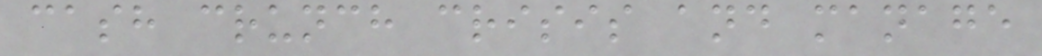cash crunch crisis and manage
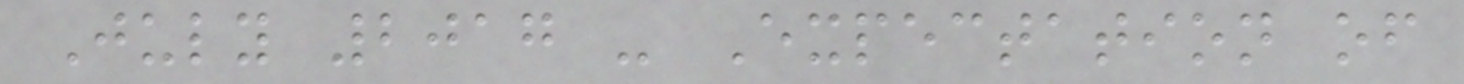July 2017 - Expectation of
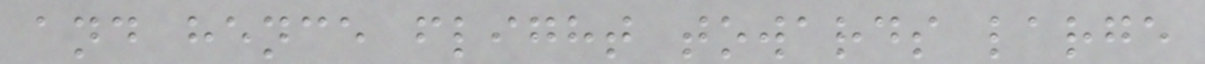and hence flight towards large
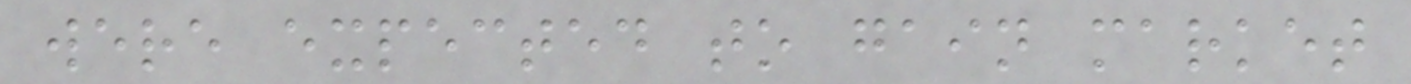were expected to gain market
